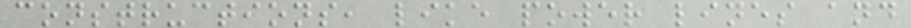constructions, like power lines and
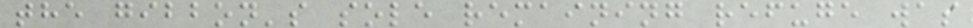the gibbon's sole remaining refuge was
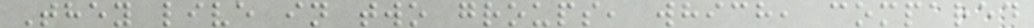They live in two groups, which, compared
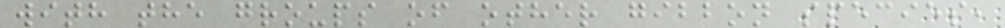with the groups of other gibbon species,
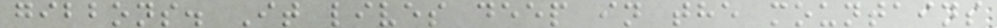gibbons. It lives deep in the mountains
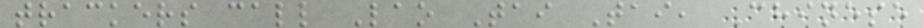trackers call Lao Tai Tai, Chinese
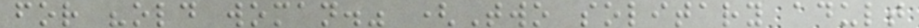for "old woman." (Two solitary adult
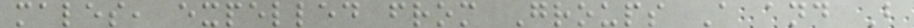males, expelled from Groups A and B
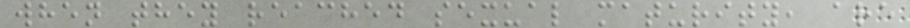when they reached sexual maturity, are
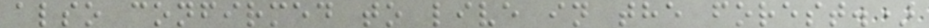also confirmed to live in the forest.)
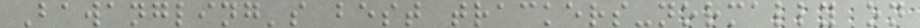Bawangling's best trackers-normally on
